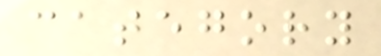category
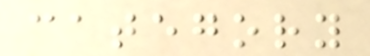category
